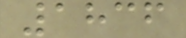1836
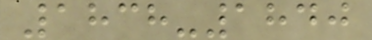1838-1840
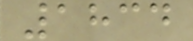1834
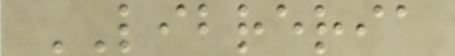LIBRERIA
